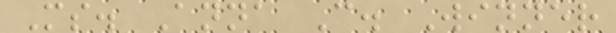Ms. Anna C. Winner
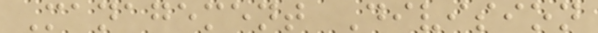Management Division
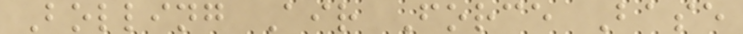Bolling Air Force Base
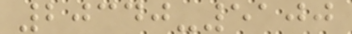20340-5100
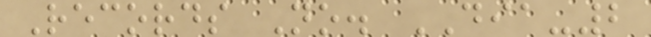Records No. DIA-2
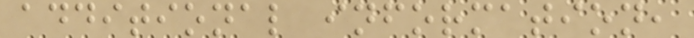additional information,
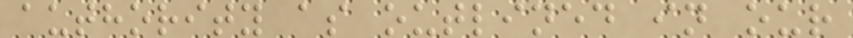authority as outlined in our
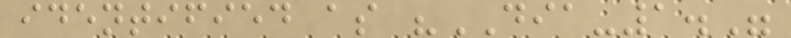identified as "DIA-1."
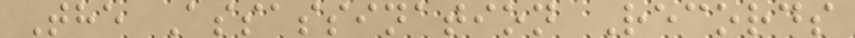The Assassination Records
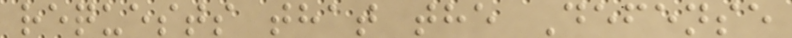requests that the Defense
